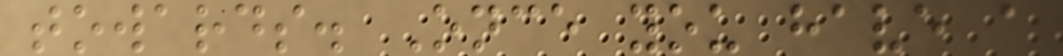towards. Once you have a
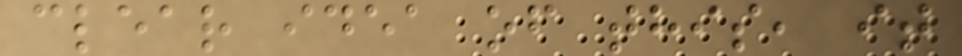clear idea of this, it
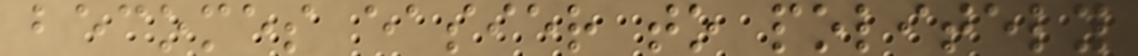becomes easier to politely
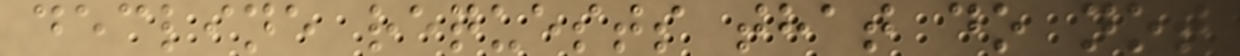decline requests that do not
